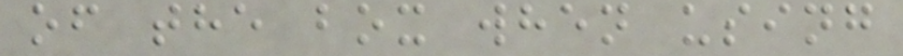of the box when using
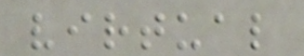virtual
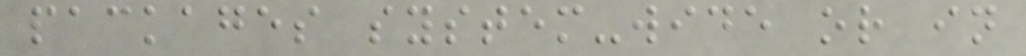packages system-wide or in
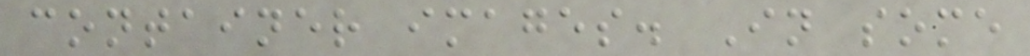container images. In some
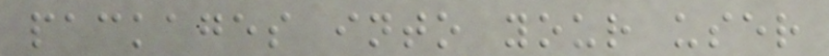packages into your user
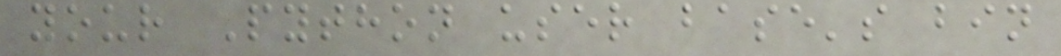your Python user base's bin
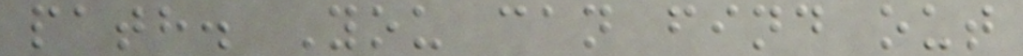path. You can find out
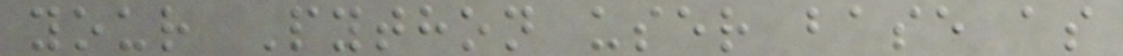your Python user base as
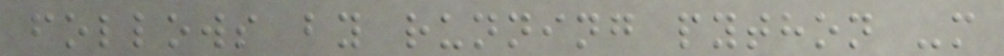follows by running python -m
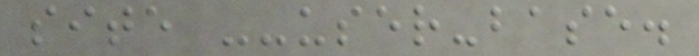site --user-base.
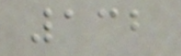132
